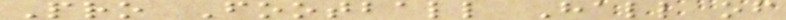Pro Football Hall of
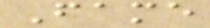Fame
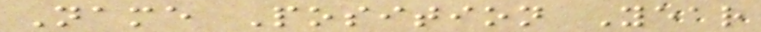Name Position Year
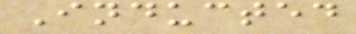Inducted
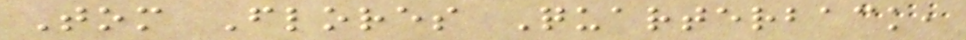Tom Flores Quarterback,
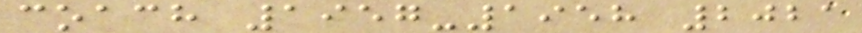coach 1957-1958 2021
